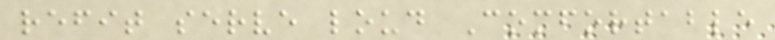refit serve loud Comfortable
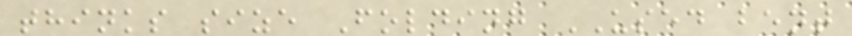thinks size Folding USED bent
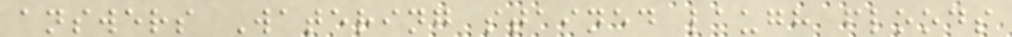answers Watering stained laugh floods
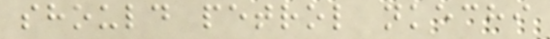should petrol nkechi
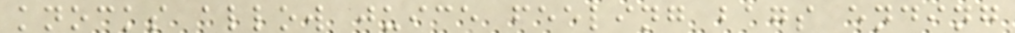knocks allow juice feeling bags ending
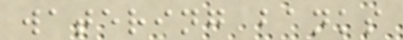watering banks
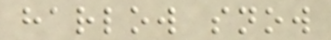harlow snow
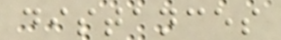distances
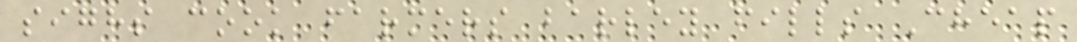sighs cook farmers barley fills Cheap
